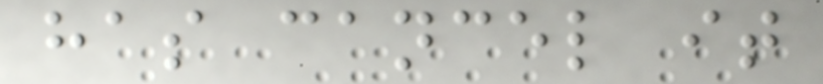has cancel it
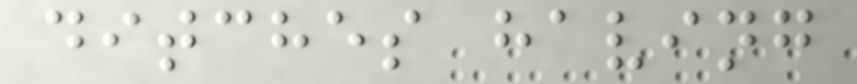ditches having
